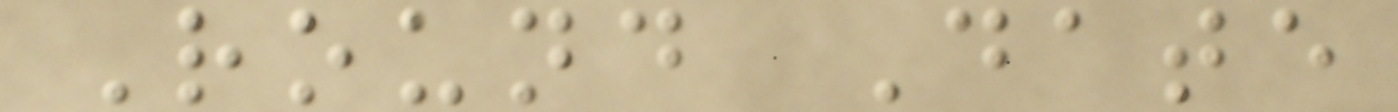Round Date
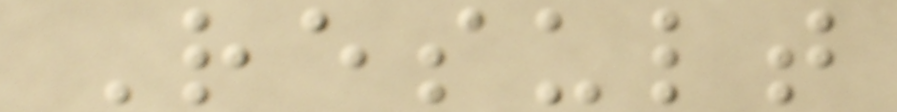Result
